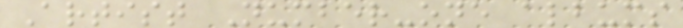Artist Number-one albums
